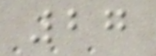27
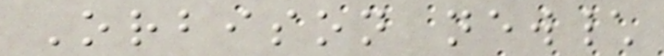Orbison new\
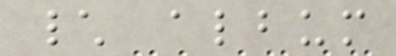\ album
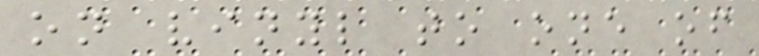on vinyl to one of
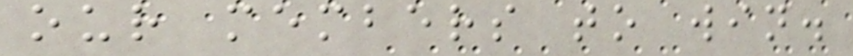our members to win.
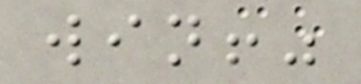win!"
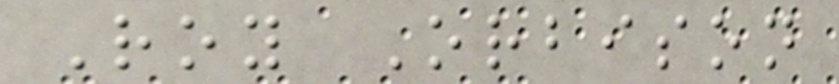Roy Orbison
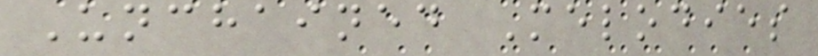Unchained Melodies
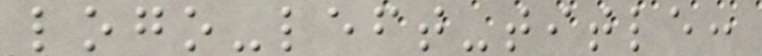logo-left-title:
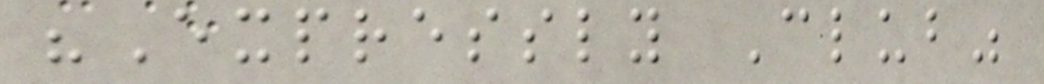"Expressly Club"
